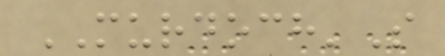MURDOCH'S
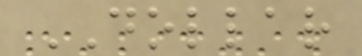DOLLAR
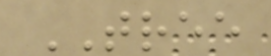TREE
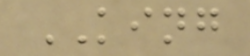KING
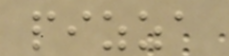pizza
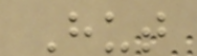Hut
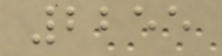2255
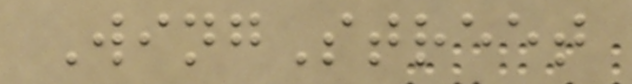WingStreet
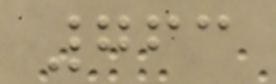763
